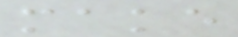make
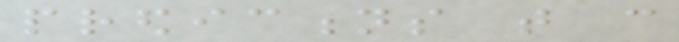predictions that can
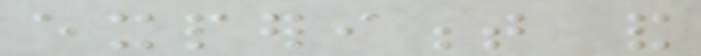experiment and
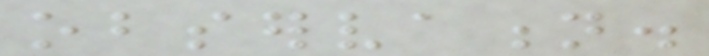observation.
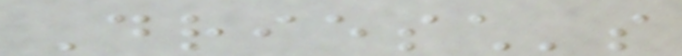Driesch's
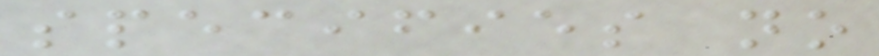specifies no
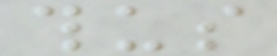thus
